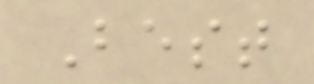Best
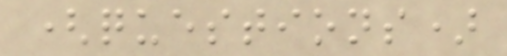(questions)
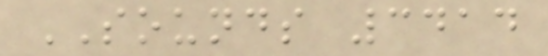SOUNDS 3414
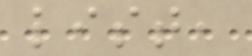list,
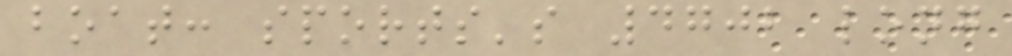boat: sports's 4702 long
